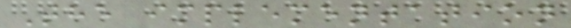The implementation
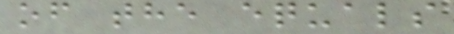of the equals
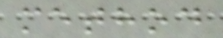method
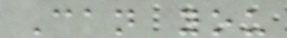Can you
